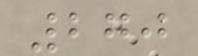270
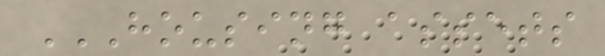HOUSING ASSETS
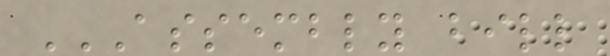ASSEMBLY BILL
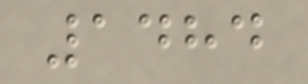1484
